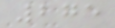275
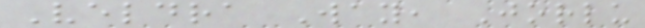Veldra Way, Jorlu
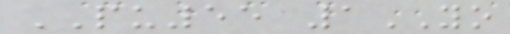PU55 1YO
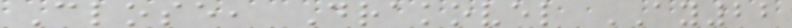Close, Drakovel AY22
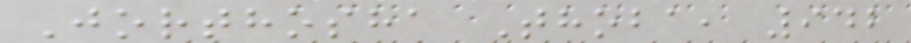Jorthosha Thoba, 942
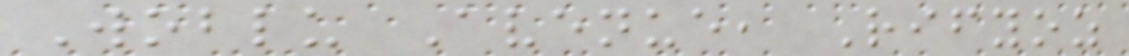Woblu Avenue, Rifyoz
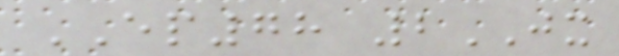EP78 2JX
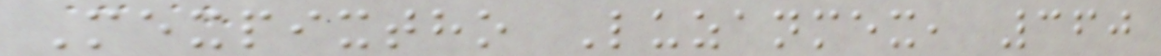Mexpixtho Luzanmex, 360
